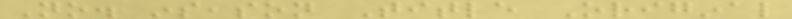No. inseason Title Original
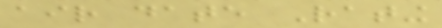air date Rating
